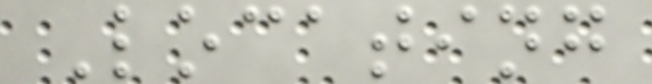Locating
